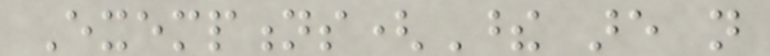Exemptions(These are not
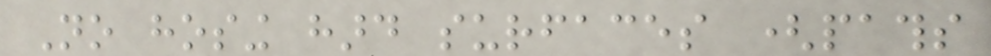No hosing hard surfaces (paths
